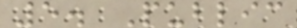5. Public
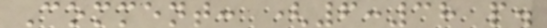Comment: (6:38 p.
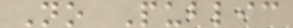No Public
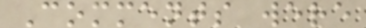Comments were
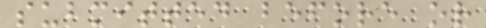submitted before or
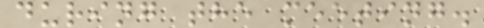during the meeting.
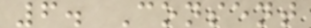6. Consent
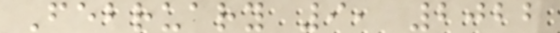February 9, 2022
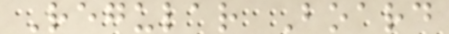Regular Board
